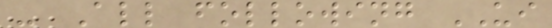- All following UI
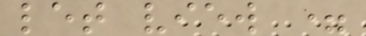let view =
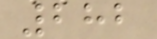282
